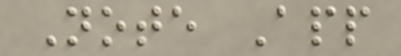Note App
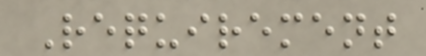Requirement
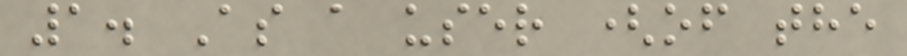1. As a user (of the
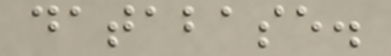database.
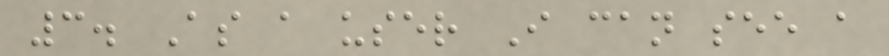3. As a user I can see a
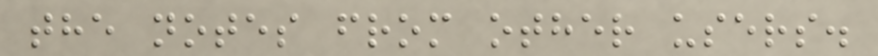the notes from other users.
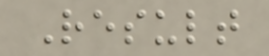Result
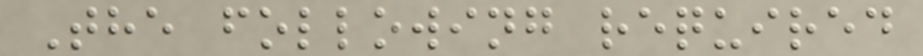The following required
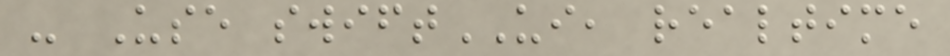- Use swiftUI, realtime
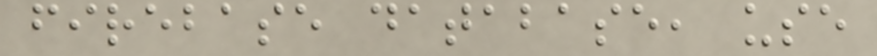firebase database, use
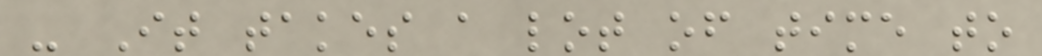- It takes a lot of time to
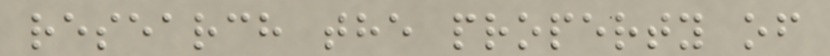research the property of
